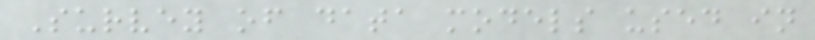Survey of data models used in
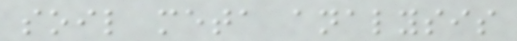soil meta analysis
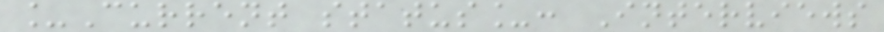_Current status_: Interviews
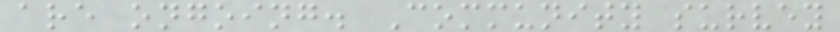are ongoing. Community survey
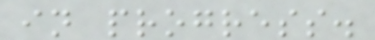in progress.
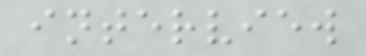interview
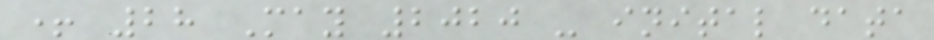+ 28 May 2020 - inital data
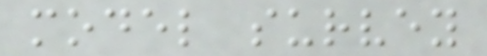model survey
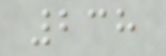238
